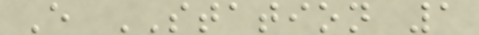E STATION 1
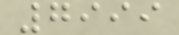7999
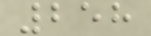258
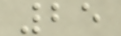25
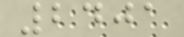2401
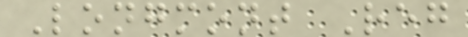Longmont Reg
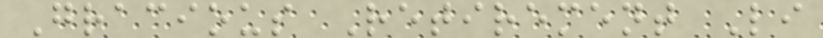Gracious Retirement Li
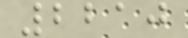2210
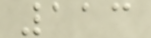113
